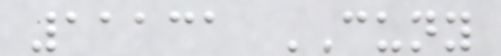11131 CUNY
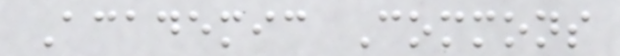Academic Commons
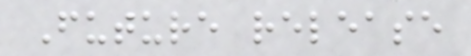Future release
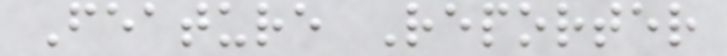Feature Reporter
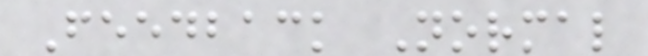Feedback Normal
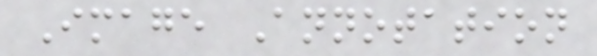Image Annotation
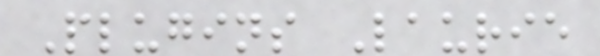Plugins Laurie
